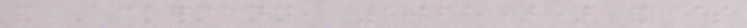and Ackermann, 1928)) and is
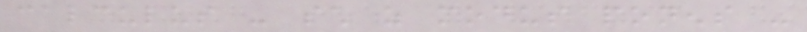calculus - such as modus ponens -
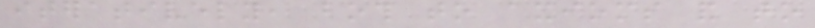iteratively, both to axioms and to
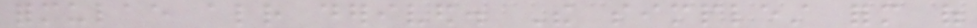formulae already derived. The simplest form of
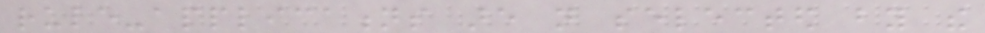rule-applications are not selected by the
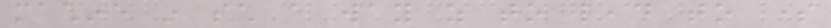machine in such a way as to lead to some
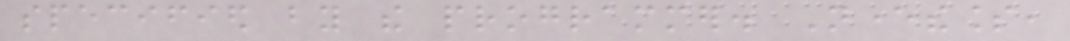specified by the programmer. Nevertheless,
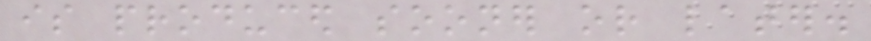is produced sooner or later.
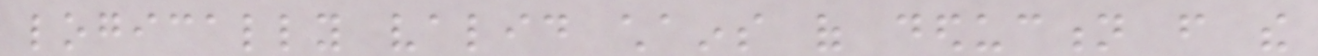logically valid chains of deduction from the
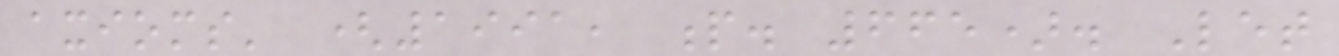axioms' (1991, p. 665). Let
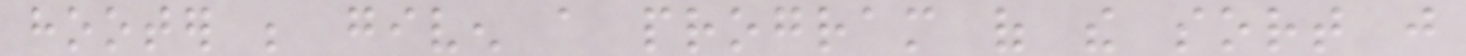hooter be given a program of the sort just
